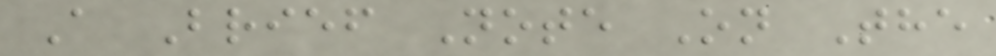A Brief Note On The
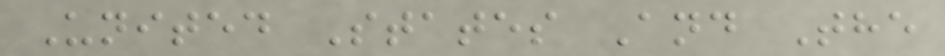United States And The
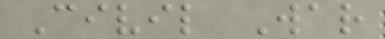Civil War
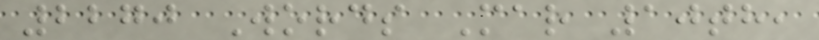2270 Words Mar 10th,
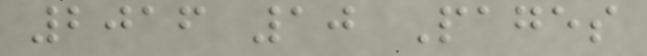2016 10 Pages
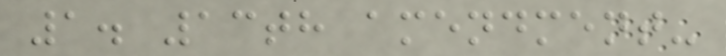1. 13th amendment-
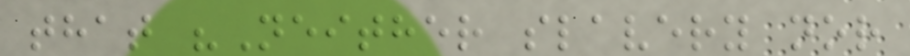that "Neither slavery nor
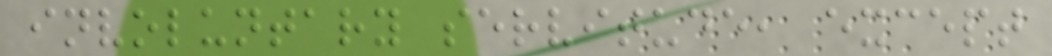involuntary servitude, except
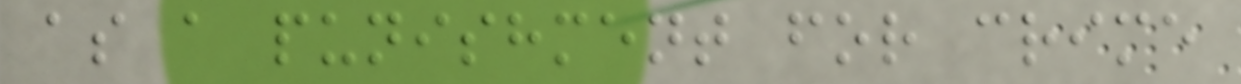as a punishment for crime
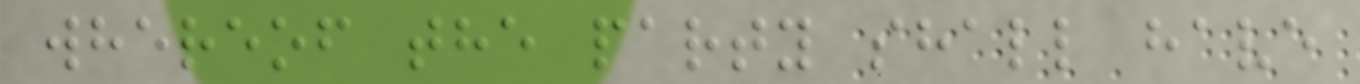whereof the party shall have
